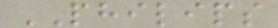PHILIPS
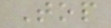Top
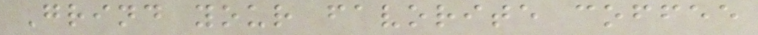Grind your favorite coffee
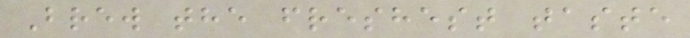Brew the freshest taste
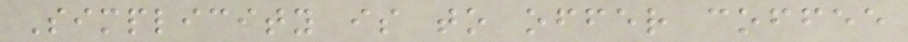Simplicity is to offer coffee
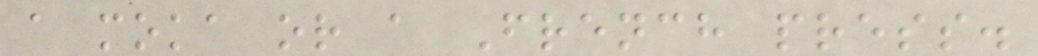a moka or a French press.
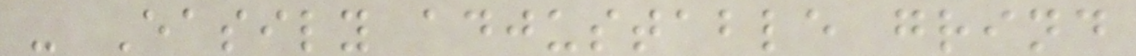- Easily adjustable grind
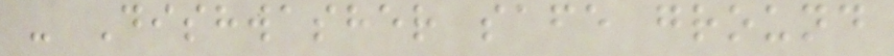- Dishwasher safe ground
